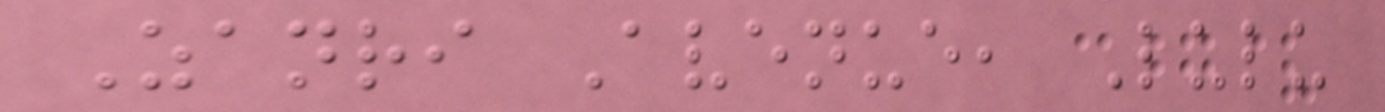Zanri Avenue, Lulu
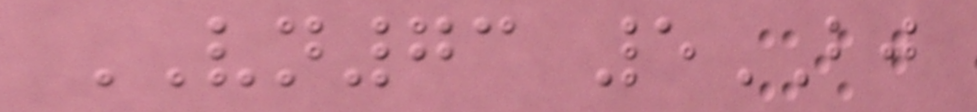VN73 5BJ
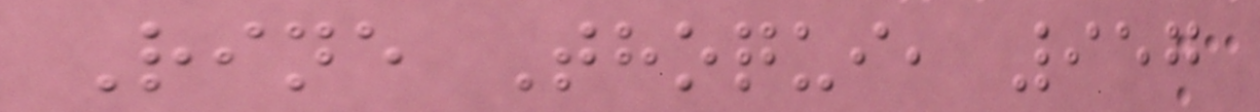Rine Thoqui, 957
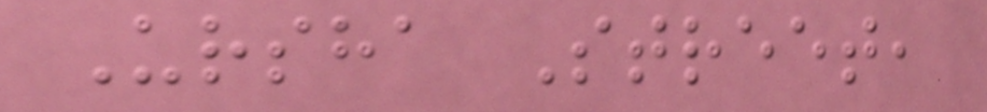Ursha Street,
